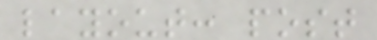layout: post
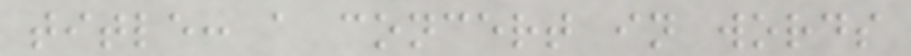title: a concert in words
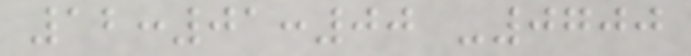12:01:00 -0700
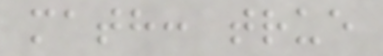math: true
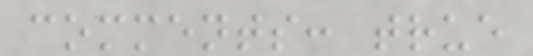comments: true
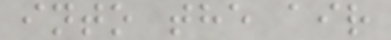into the air
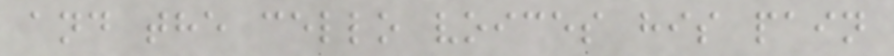and the cello voices his pain
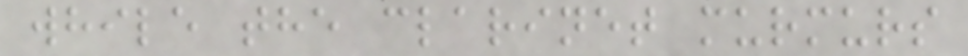while the clarinet murmurs
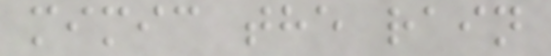mimic the rain
